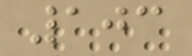103
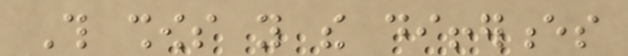This shows you the differences
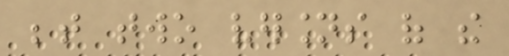between two versions of the
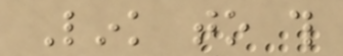Link to this
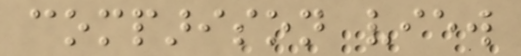comparison view
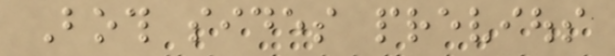Both sides previous
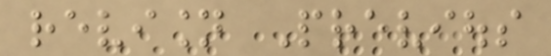revision Previous
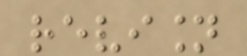revision
